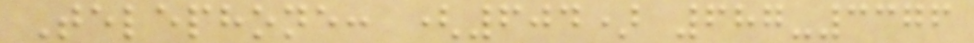Telephone: (604) 687-3376
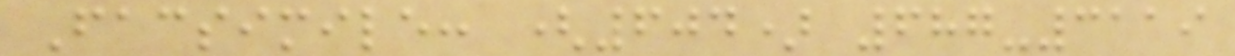Facsimile: (604) 687-3119
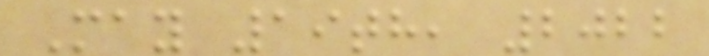May 19th, 2022
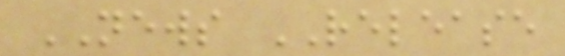NEWS RELEASE
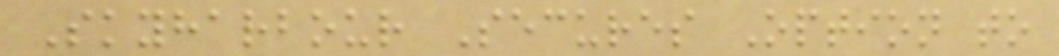Skyharbour Secures Option to
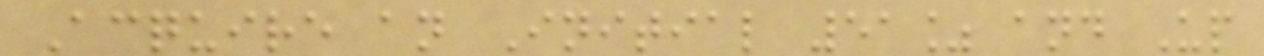Acquire an Initial 51% and Up
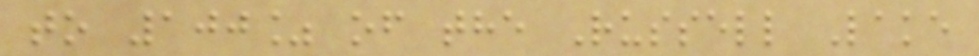to 100% of the Russell Lake
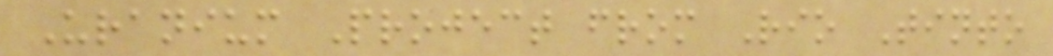Uranium Project from Rio Tinto
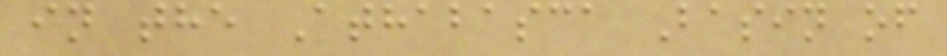in the Athabasca Basin of
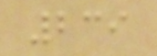239
